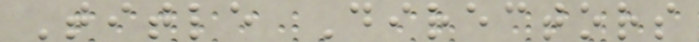Title Directors
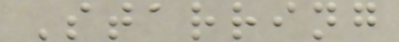Starring
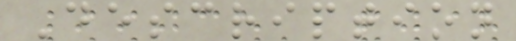Description
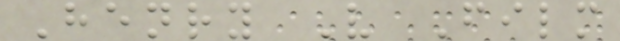Henry V Film
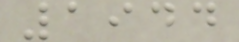1944
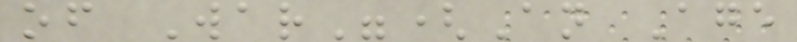of War"(An Age
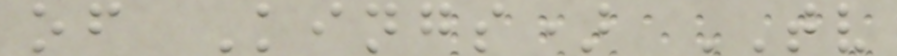of Kings) TV
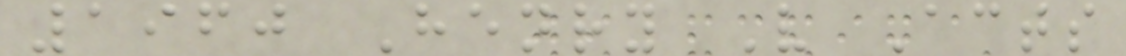1960 Henry V Acts
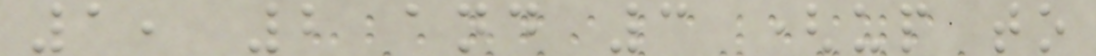1, 2 and 3 (up to
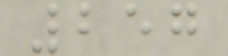257
